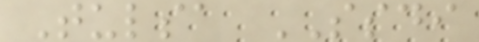Tulsa SSDI
